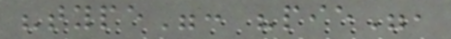"type": "pie",
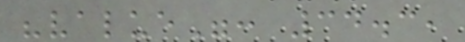"value": 34.3,
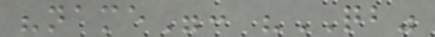"name": "QB"
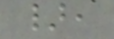},
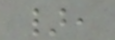},
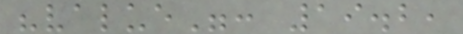"value": 19.2,
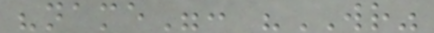"name": "WR"
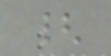{
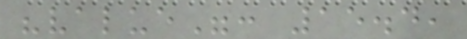"value": 15.4,
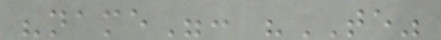"name": "TE"
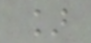]
